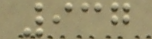937
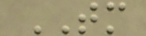TM
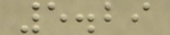5.29
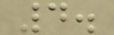4.
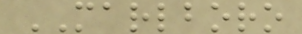MARLBORO
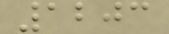1203
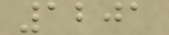1201
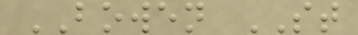BOWEN ST
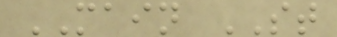MAIN ST
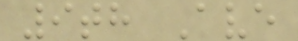9th Ave
